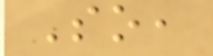So,
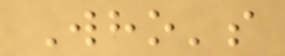Who's
